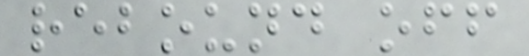rebound off
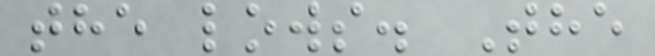the lows. The
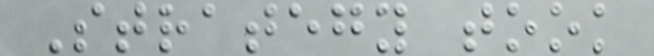Strategy took
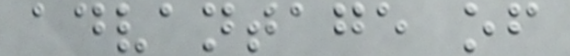advantage of
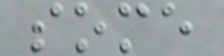some
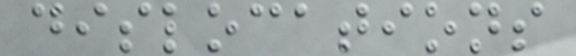dislocations
